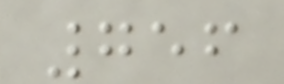756
